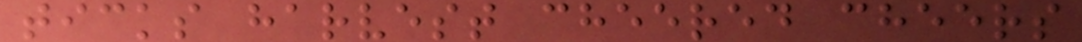ticks harvest cheered cheers
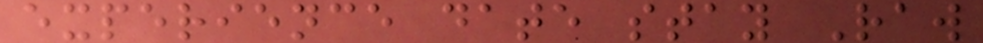experience date stay Raw
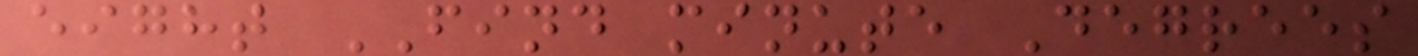eight FIND minute Degrees
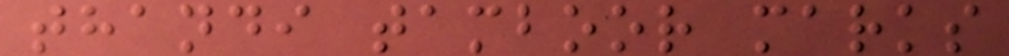thandi tamboor marks
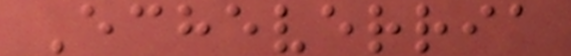Echeverria
